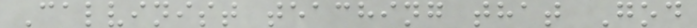Calvinist teaching that God
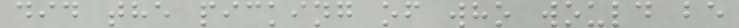did the picking of who would be
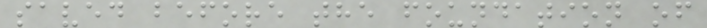saved before the foundation of
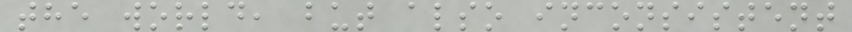the world, but also inconsistent
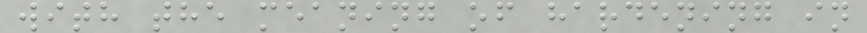with the meaning of hardening in
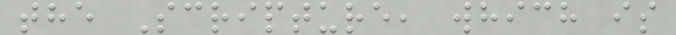the Scripture, which is
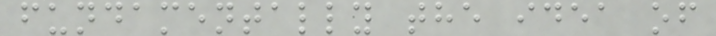fundamentally the idea of
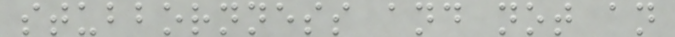stubbornness and not an
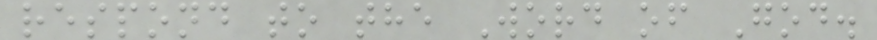respond to the Word of God.
